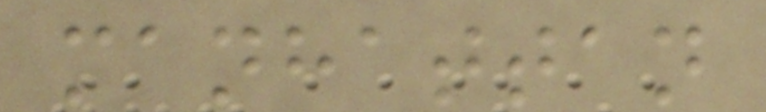manhattan
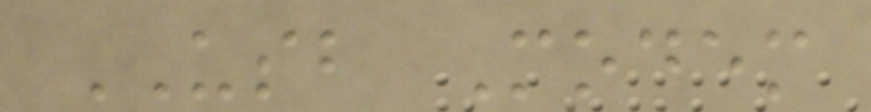USB Modem
